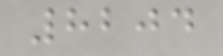8204
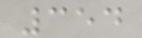354
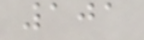101
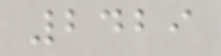2429
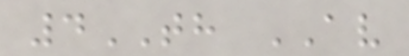4TH AV
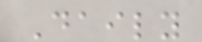Daily
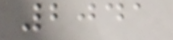2041
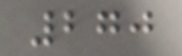270
